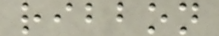ribbon
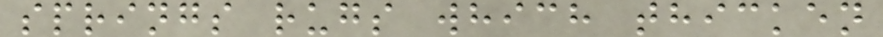springs rugs which thicken
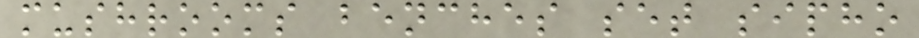mushrooms benches set sipho
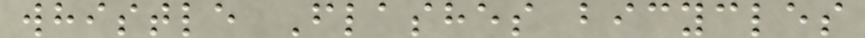whistle Flashes bicycles
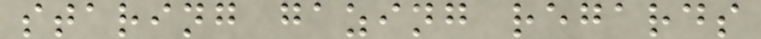staring gazing regards
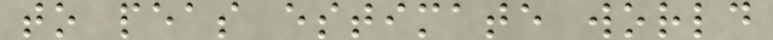to peas estimate world
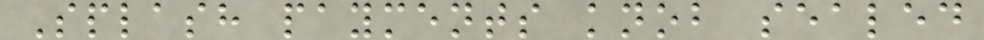Splash payments knob sealed
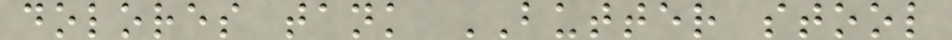dolores tank BUTTER stool
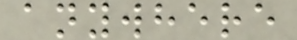anywhere
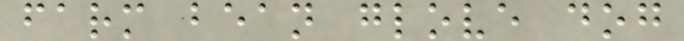farm bean glove dog
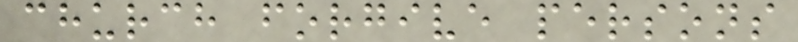church forgive persons
